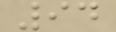94
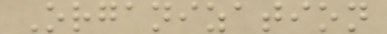Organization
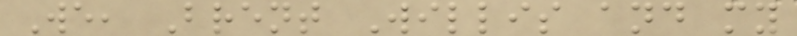We, Brent Willis and my
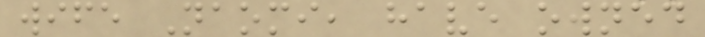wife Naomi, have owned
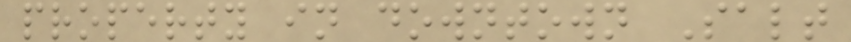property in downtown Salt
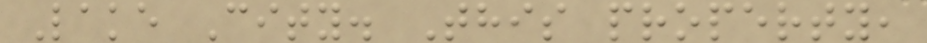Lake City. This property,
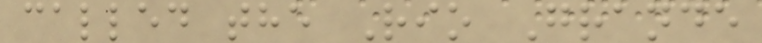called the Rio Grande
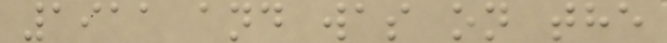1911 and was on the
